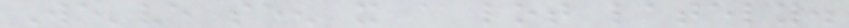We've seen it a lot lately.
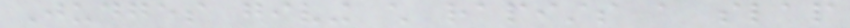Judges giving child rapists a slap
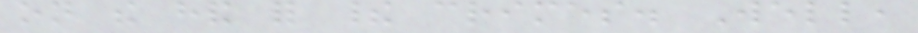on the hand for their crimes. Well,
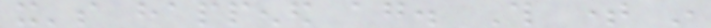it's happened again. This time in
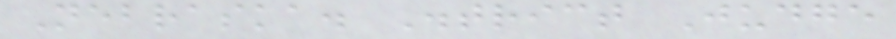Nebraska. District Judge
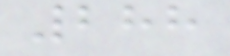288
